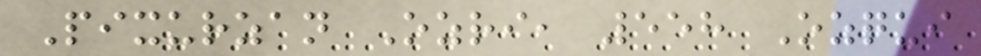Pixurzan Ozri, 558 Ozqui
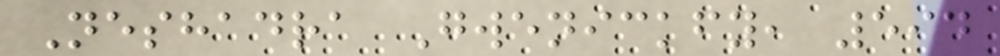Neshadra Gwenickfy, 594
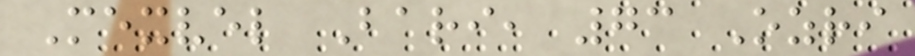Mexvel Bari, 73 Ozri
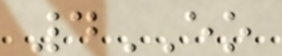4EO
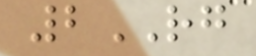2RG
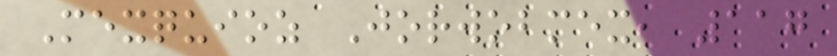Mexquioz Jorwobmex, 117
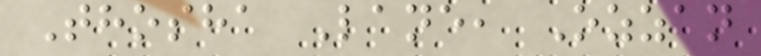Thosha Lane, Ozzan
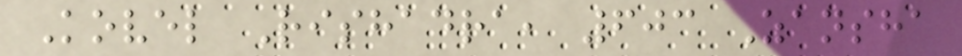Kovel Rishadra, 603 Zansha
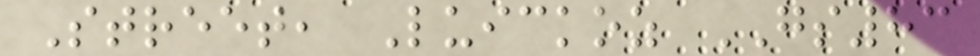Street, Luickoz GS83
